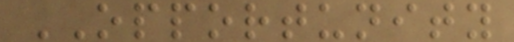OPPORTUNITY
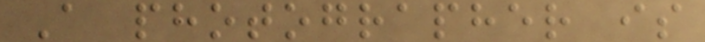A photographer is
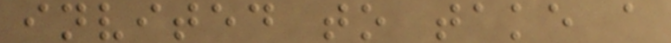invited to take a
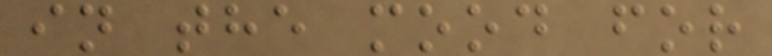in the mood for
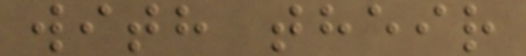with their
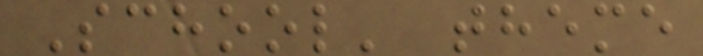School' theme
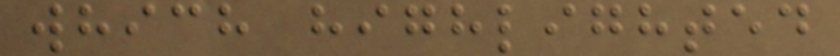which highlighted
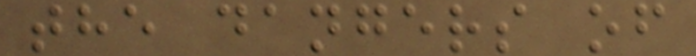the dangers of
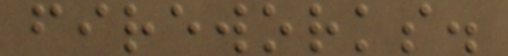fireworks.
